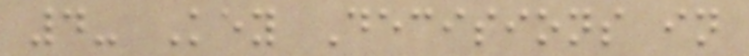4- Key Decisions in
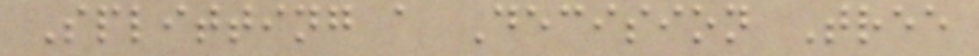Splitting a Decision Tree
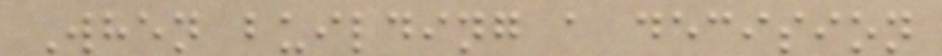When building a decision
